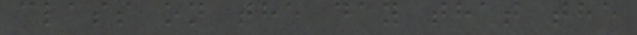class on the day that the
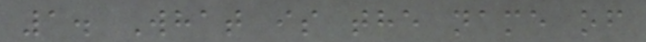1. What is the name of
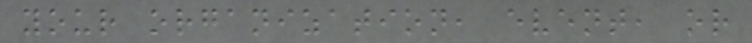your organization, event, or
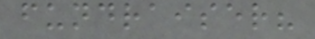fundraiser?
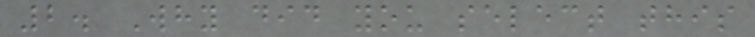2. Why did you select this
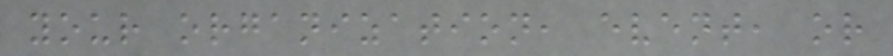your organization, event, or
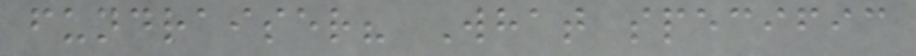fundraiser? What specific
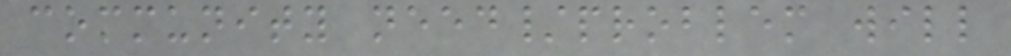community need/problem will
